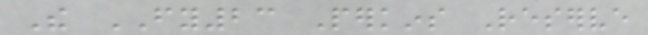The FY23 Perkins Reserve
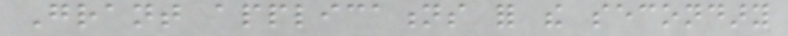Grant applications for the secondary
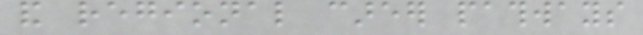and regional career pathways
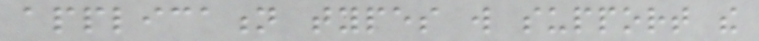application types will support the
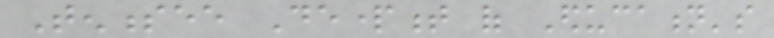Tennessee Department of Education's
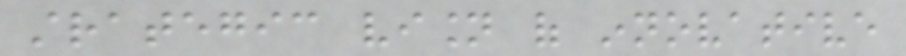strategic vision of innovative
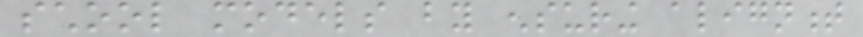school models by ensuring alignment
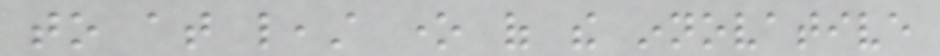to at least one of the innovative
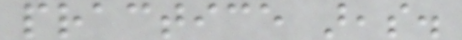practice areas.
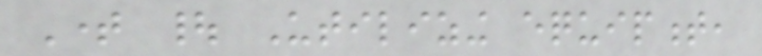Time | Utilizing equipment,
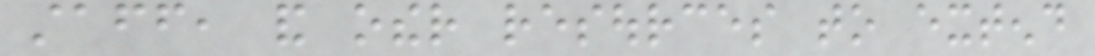staff, and other resources to extend
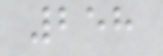258
